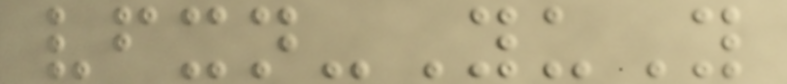vfxn-YuY
